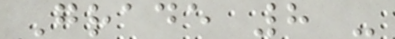Grade 8 -
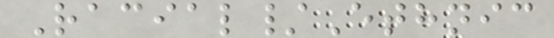Racial/Ethnic
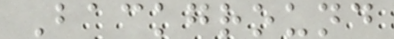Background
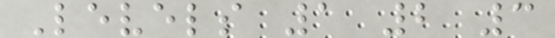Levels 1 2 3
